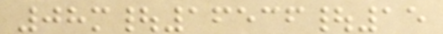08m|16536|15
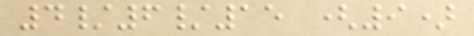4/6/15 (9)
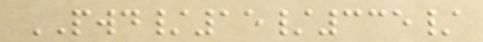PWD/15/335/
